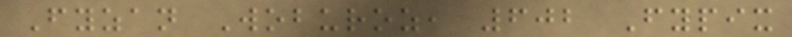Fyzan Woburoz, 602 Fypix
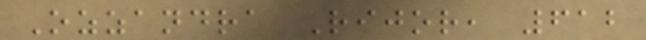Ozzandra Rijor, 612
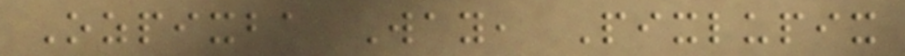Ozpixba Way, Pixlupix
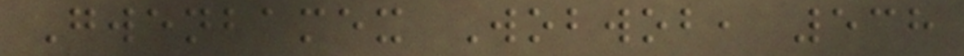Gwenbamex Wobwob, 538
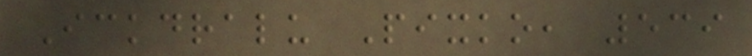Ickdralu Pixko, 539
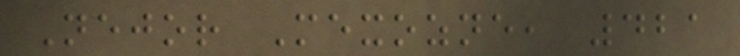Nejor Mexozne, 421
